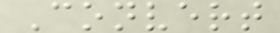Convert
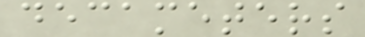decameters
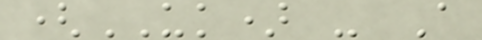(UK) - A
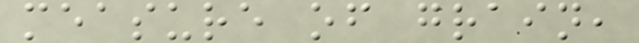measure of grain,
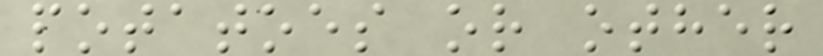potatoes or other
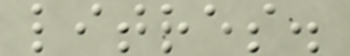litres.
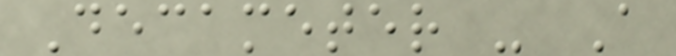Decameter - A
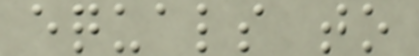equals to
